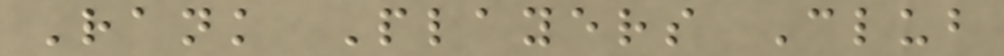Rank Players Club
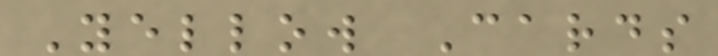Yellow Cards
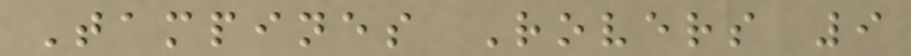Tampines Rovers 9
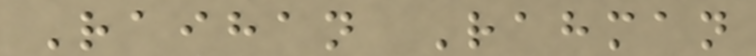Raihan Rahman
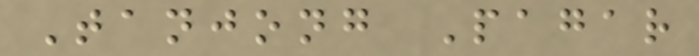Tanjong Pagar
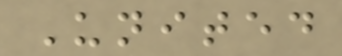United
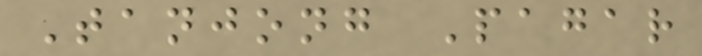Tanjong Pagar
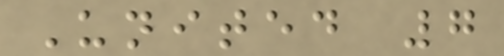United 7
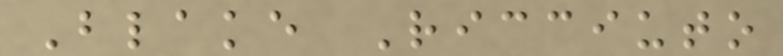Blake Ricciuto
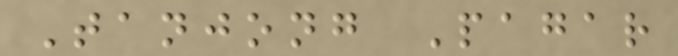Tanjong Pagar
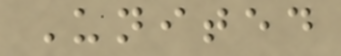United
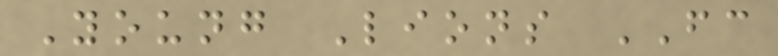Young Lions FC
